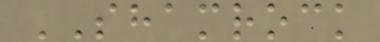SHAMROCK
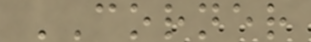CORNER
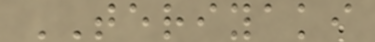TERIYAKI
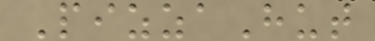PizzaHut
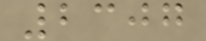2307
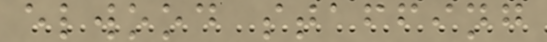elwood staffing
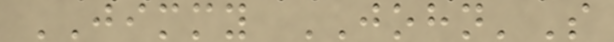JIMMY JOHN'S
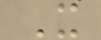X
